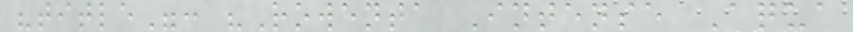"title": "Rowenta Intense Aqua
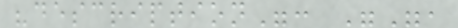"description": "",
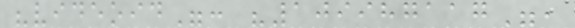"videoid": "109987117",
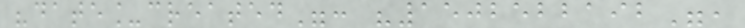"date_created": "1502522192",
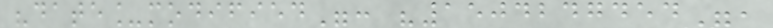"date_modified": "1504247454",
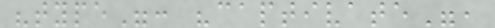"type": "captivate",
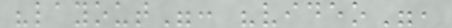"layout": "video",
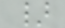}
